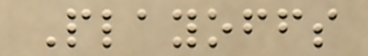Playoffs
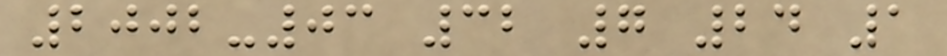2002-03 32 7 24 1
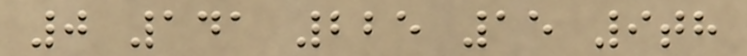0 141 225 15 9th
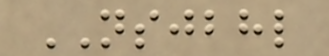NSJBHL
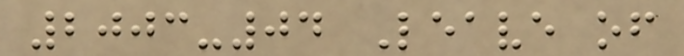2003-04 Leave of
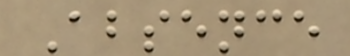Absence
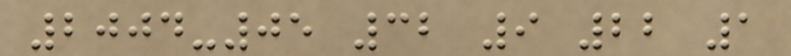2004-05 32 9 22 1
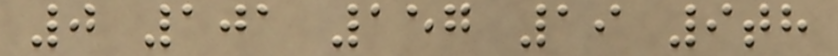0 101 157 19 9th
